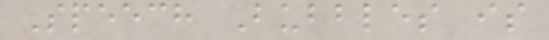Speech Bubbles is
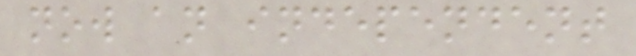now an independent
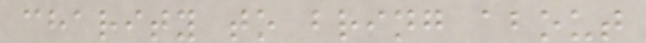charity to bring about
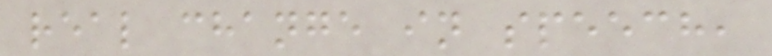real change in speech,
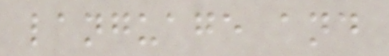language and
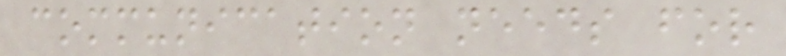communication needs for
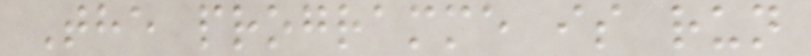The programme is run
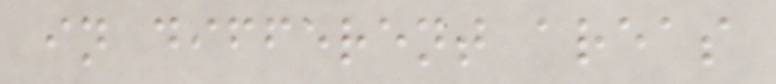in different areas
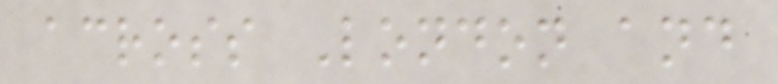across London and
